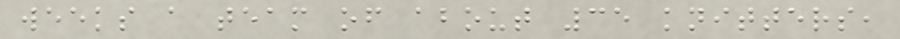weeks a team of about 35 knitters,
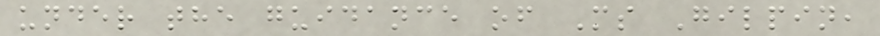under the guidance of Ms Gilpin,
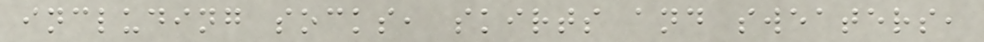including socks, skirts and sweaters,
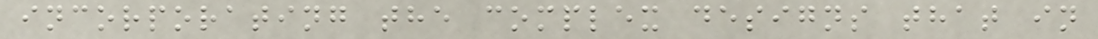incorporating the complex designs that in
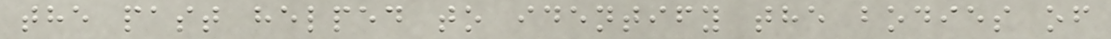the past helped to identify the bodies of
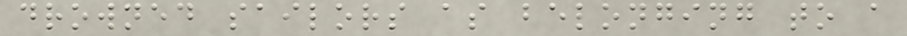drowned sailors as belonging to a
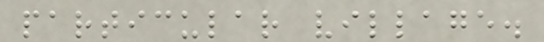particular village.
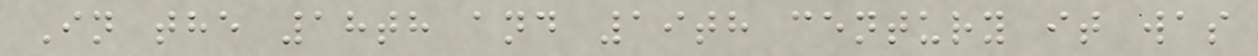In the 18th and 19th century it was
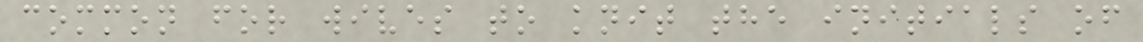common for wives to knit the initials of
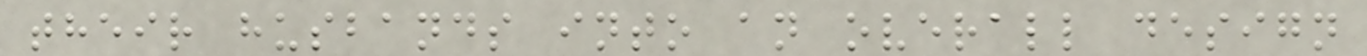their husbands into an overall design
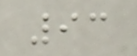93
